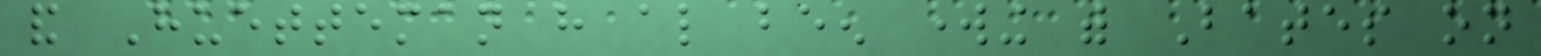and Huetteman have also been working with Bates on
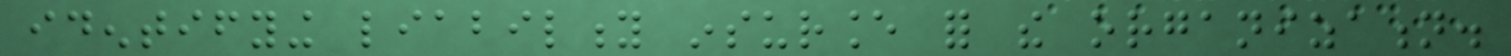identifying liability insurance for the organization.
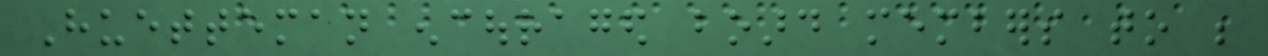Huetteman encouraged board members to be
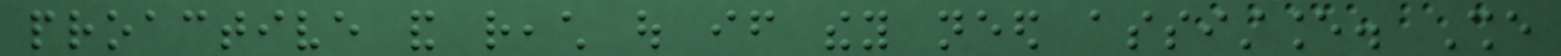proactive and reach out if they need assistance. She
